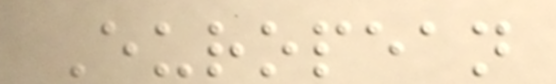European
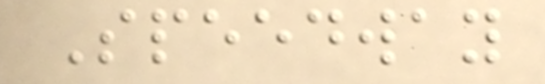Speedway
